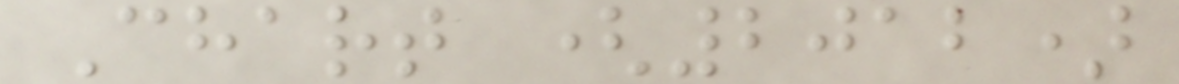Chart (2012)
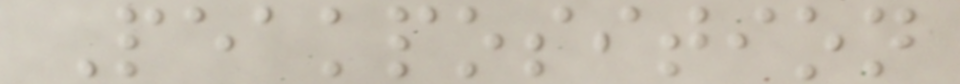Peakposition
